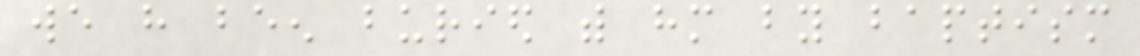we have been buried with him by baptism
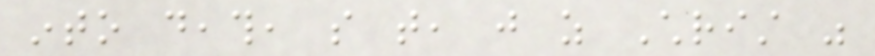into death, so that, just as Christ was
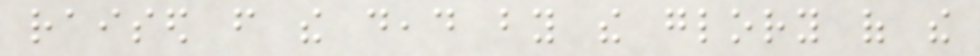raised from the dead by the glory of the
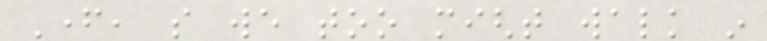Father, so we too might walk in
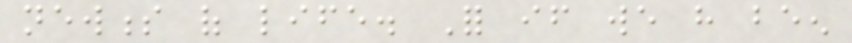newness of life. For if we have been
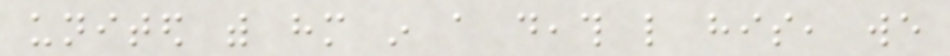united with him in a death like his, we
